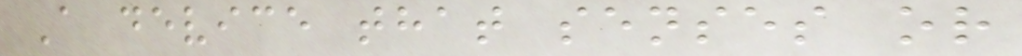A device that senses or
